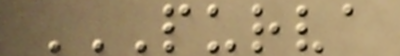PURVA
